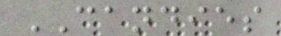CANDIES
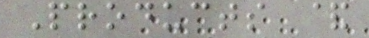Products &
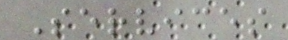Services
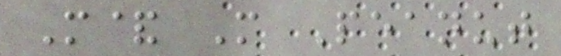M& M Peanut
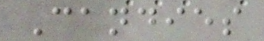Candies
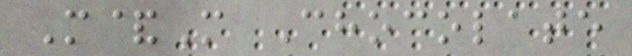M&M Chocolate
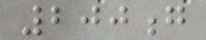200g
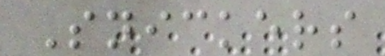Snickers
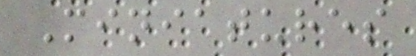Miniatures
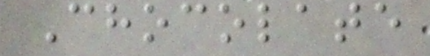Chocolate
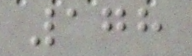178
